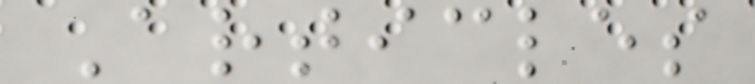Articles
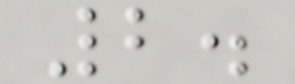2.
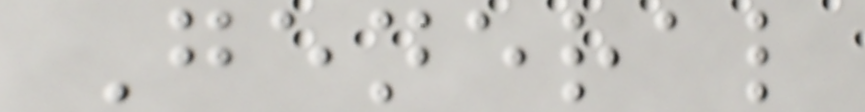General
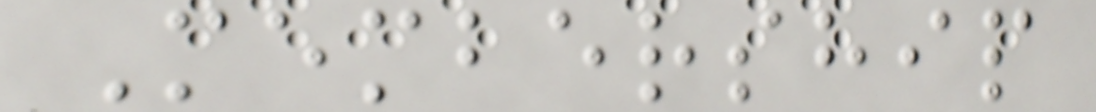Membership
